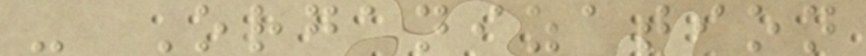- Organization
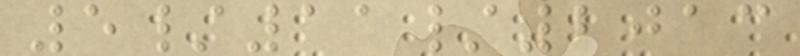5/11/2013
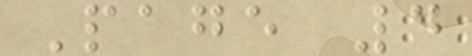Page 4
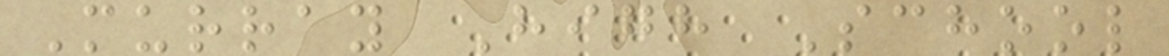Murray High School
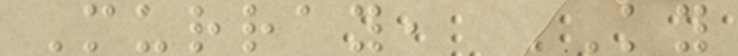Murray, KY
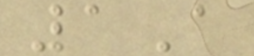1A
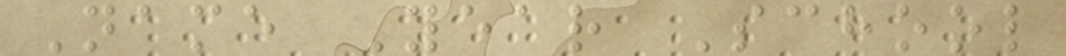Name Year School
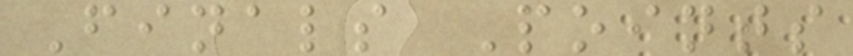Finals Points
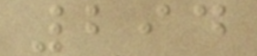294
